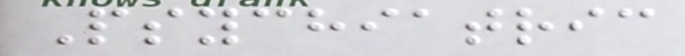Psychiatric
